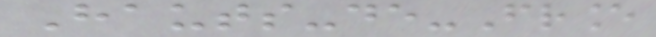Hauts-de-France
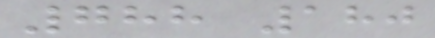788 180
